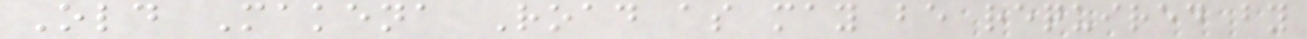Old Makena Road as may be required by
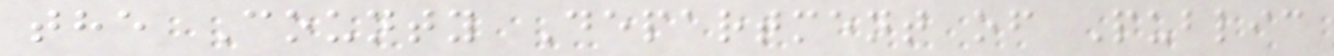the County Department of Public
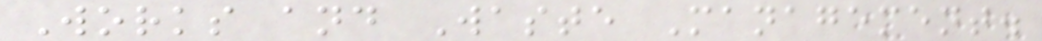Works and Waste Management.
